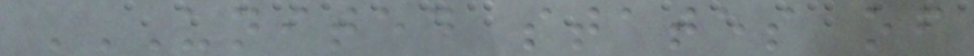UNITED STATES OF
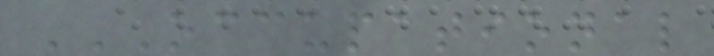OCCUPATIONAL
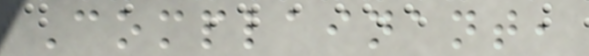Complainant,
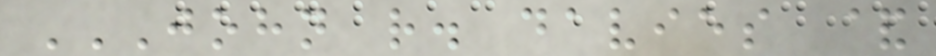JOHN R. DAVIES &
